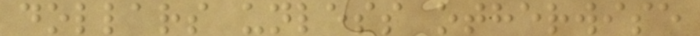dollars unless otherwise
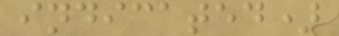indicated)
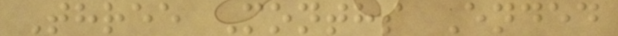Three Months Ended
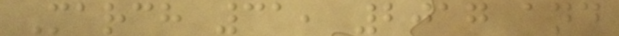March 31, 2017 and
